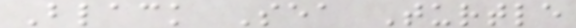Black Sea Turtle
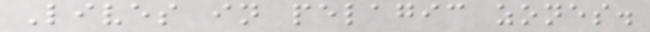Lives in pelagic zones.
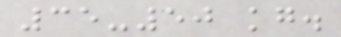35-50 kg.
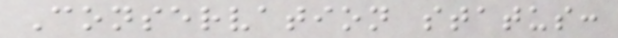Conservation status:
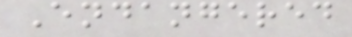Endangered
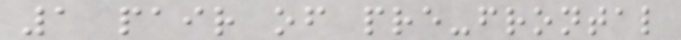1 pair of pre-frontal
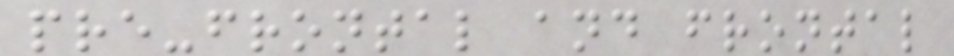pre-frontal and frontal
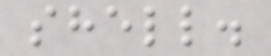shell.
